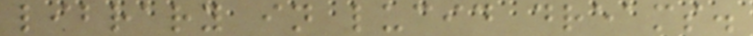library in lucid dreams.
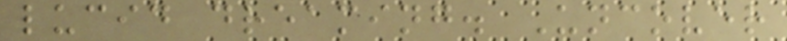lucid dreaming. Uncover
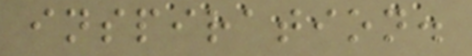inspiration.
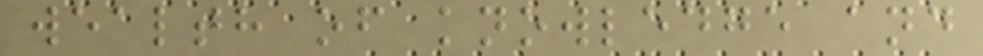wealth of knowledge and
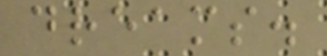dreams.
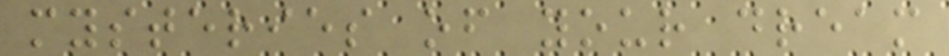mysteries of your dream
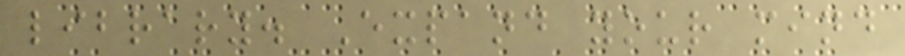library. Expand your mind
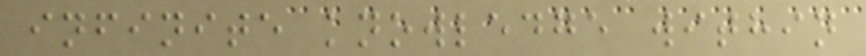infinite knowledge within
